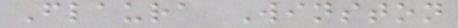Flaura Winston
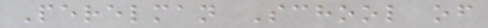Perelman School of
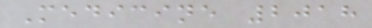Medicine 2018
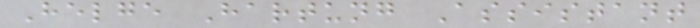Helge Hartung Assistant
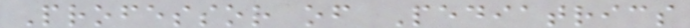Professor of Pediatrics
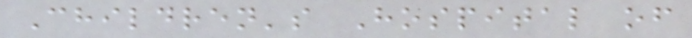Children's Hospital of
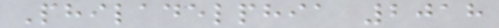Philadelphia 2018
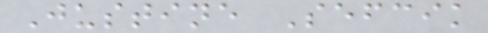Justine Sefcik
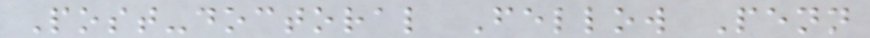Post-doctoral Fellow Penn
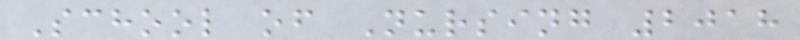School of Nursing 2018
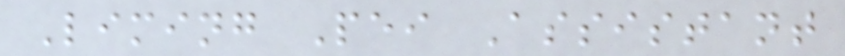Liming Pei Assistant
